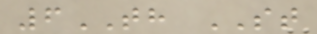6TH ST
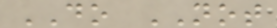DO NOT
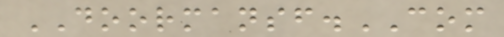DOORMANSF.COM
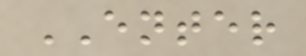ENTER
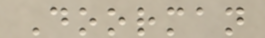Doorman
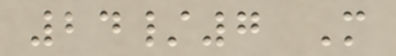24/7 M
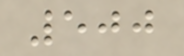500
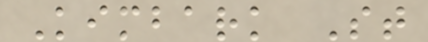Kimbark St
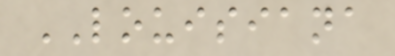LOUISIANA
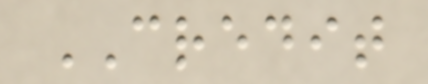CREDIT
